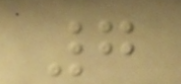7
